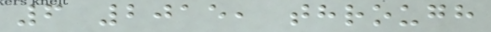6 2015, through
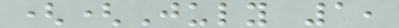((July 1,
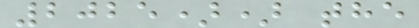2025)) the
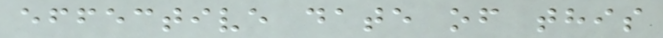effective date of this
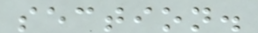section.
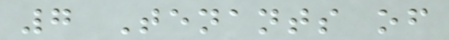7 Tenants of
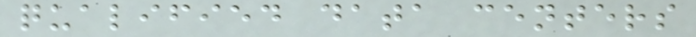qualified data centers
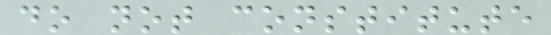do not constitute
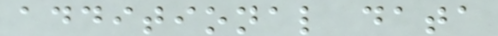additional data
